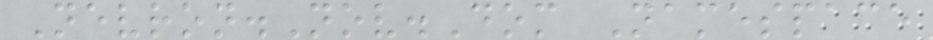Nevron.Nov.Dom Namespace
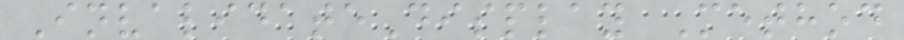InvalidateDisplay Method
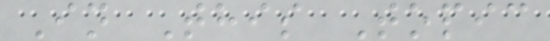In This Topic
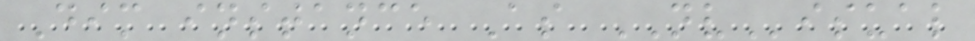Dim instance As NVisual
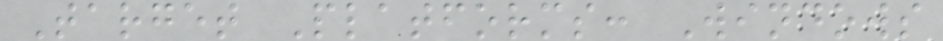Target Platforms: Windows
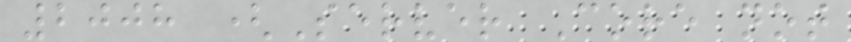2008 (Server Core not
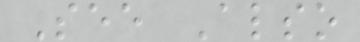See Also
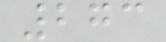273
